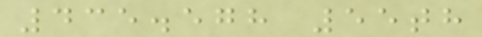435.578 55th
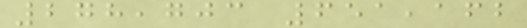278,703 651,162
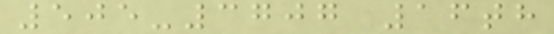505-3707 16th
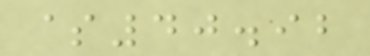$40.92
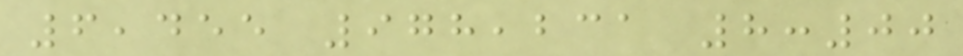6,455 978,231 8:00
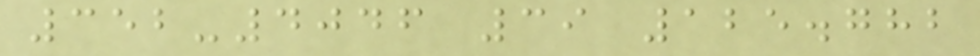352-4046 39 125.782
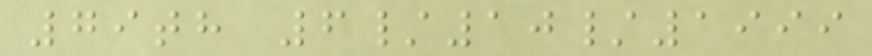79th 6/10/1999
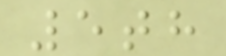5th
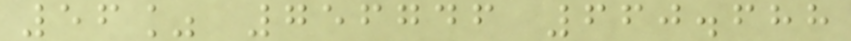56% 756746 660.688
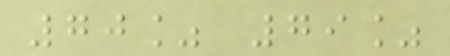70% 79%
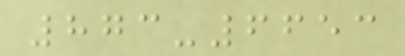873-6653
